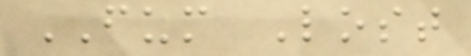FUM Lost
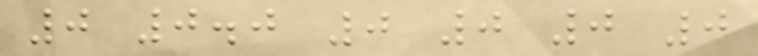0 0.0 0 0 0 0
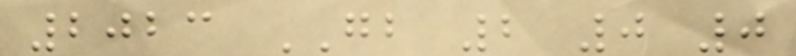2023 GB 2 0 0
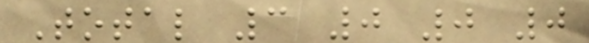Total 3 0 0 0
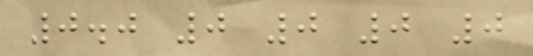0.0 0 0 0 0
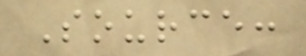Source:
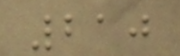210
